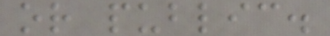or public.
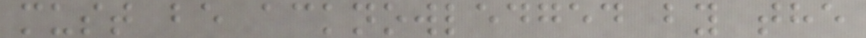must be acknowledged by the
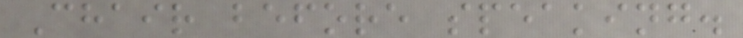Chair before speaking.
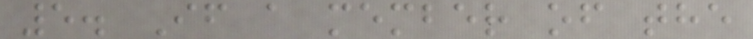5. If a member of the
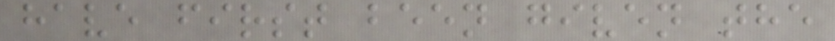have first been given the
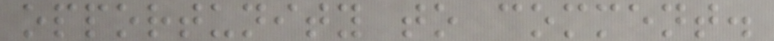opportunity to comment.
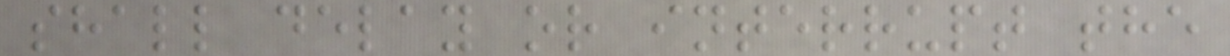shall delay or interrupt the
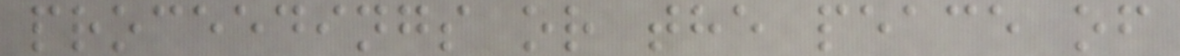proceedings or the peace of
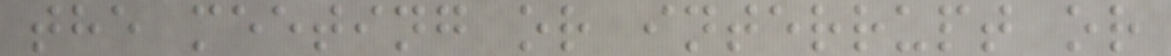the meeting or interrupt or
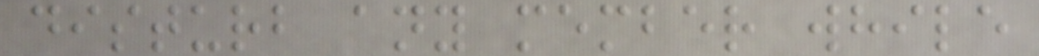disturb any member while
